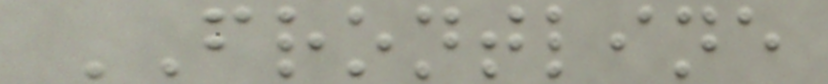FRONTLINE
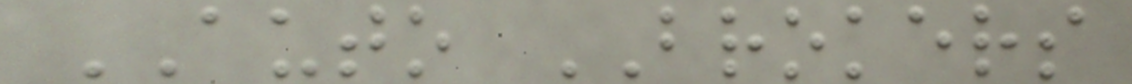AUTO BROKERS
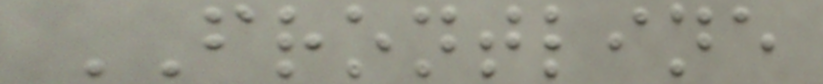FRONTLINE
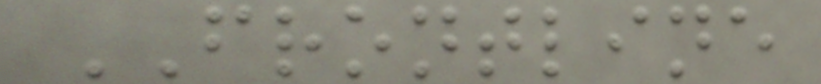FRONTLINE
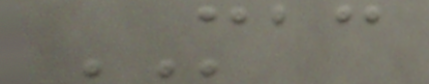MAC
